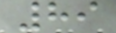89
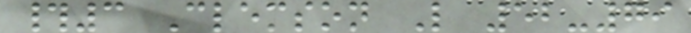#3 Clemson L 52-79
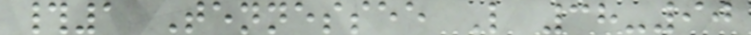#1 Tennessee L 38-90
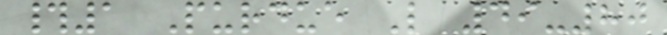#1 Purdue L 49-80
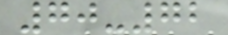70-72
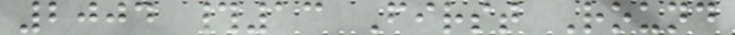2004 #13 First Round
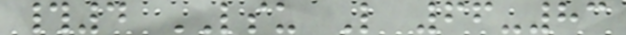#4 LSU L 66-83
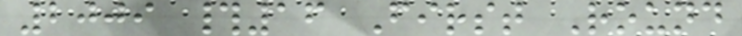2009 #16 First Round
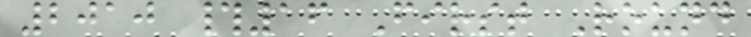2010 #16 First Round
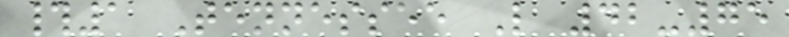#1 Tennessee L 42-75
